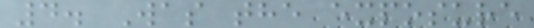4. Was the exposure
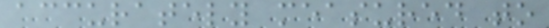accurately measured to
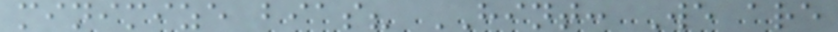minimize bias? HINT: We are
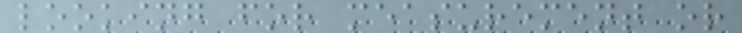looking for measurement or
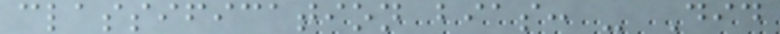classification bias: - Did
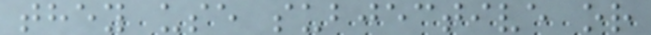they use subjective or
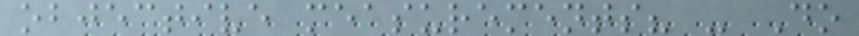objective measurements? - Do
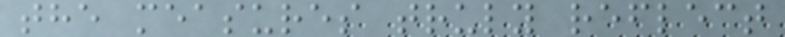the measures truly reflect
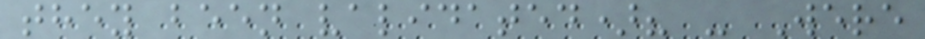they been validated)? - Were
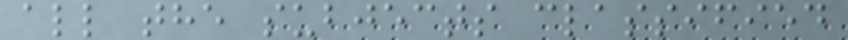all the subjects classified
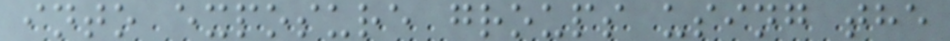into exposure groups using the
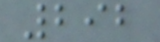292
